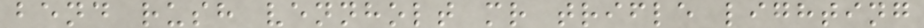bend rush vennholt mr trifle lighting
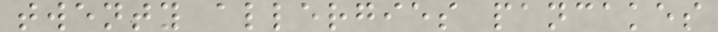twenty allergies pancakes
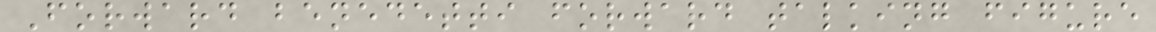Forward benedetti forward talking figure
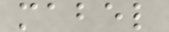mabel
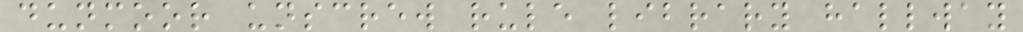dunmoor unscrew rule library hallway
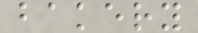bakery
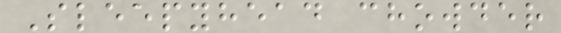Sleepyhead chowder
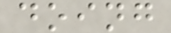doing
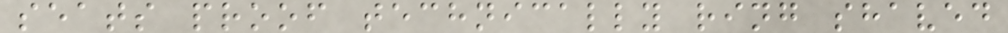seats proof technically ring shaved
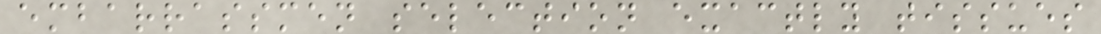embarrassmen selection exactly tissues
